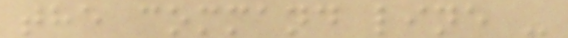the command line -
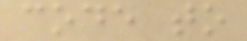code to
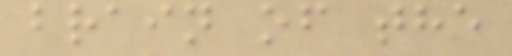brain of the
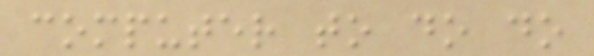computer to do do
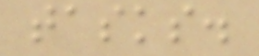tasks.
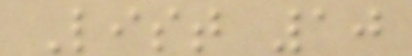List 10
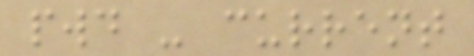pwd - current
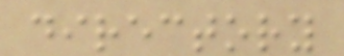directory
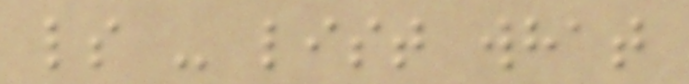ls - list what
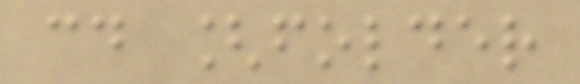cd [folder
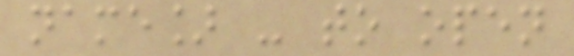name] - to open
